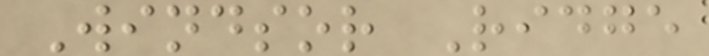Windsor Ridge
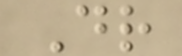Dr
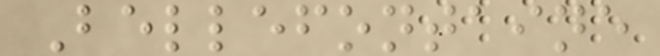Bellefontaine
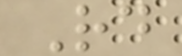Rd
